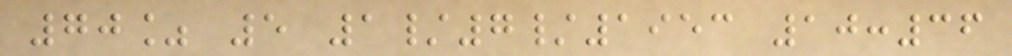70% 5 1/7/1953 10:36
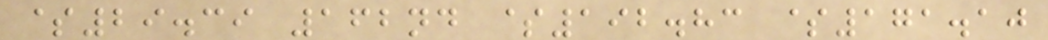$29.39 162nd $192.83 $171.10
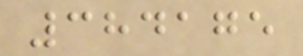384175
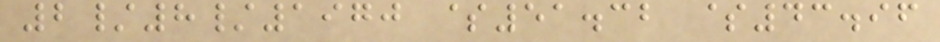2/8/1970 $51.32 $43.96
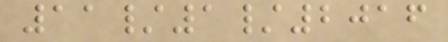11/1/2016
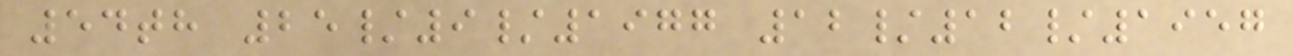54th 25/9/1977 12/12/1957
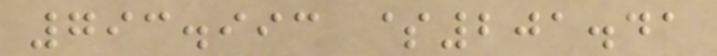793.993 $201.41
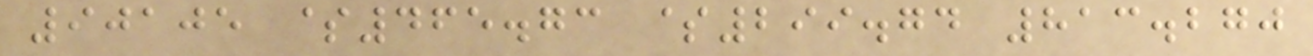90105 $465.73 $299.74 813.270
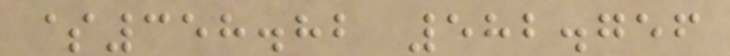$358.82 582.756
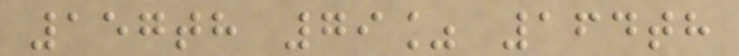157th 79% 164th
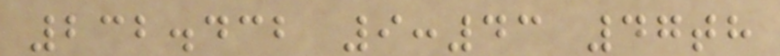232.432 9:43 47th
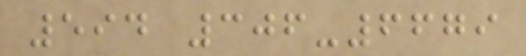594 306-6679
